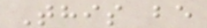This be
